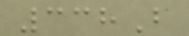338B
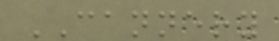CANNERY
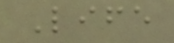Life
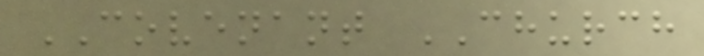COVENANT CHURCH
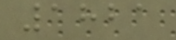1821
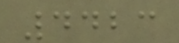4423
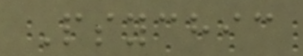Psychic
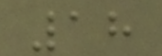18
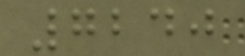7240
